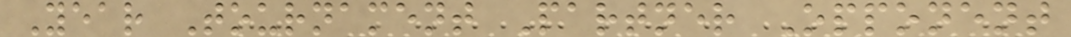Year Tournament Partner Opponent
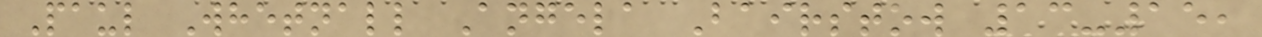Paul Whetnall Angela Bairstow 13-15,
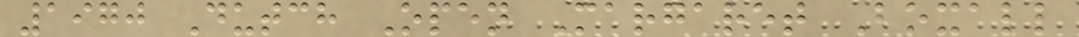1970 Dutch Open Margaret Boxall
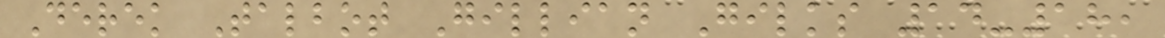Derek Talbot Gillian Gilks 14-18,
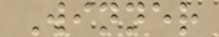Winner
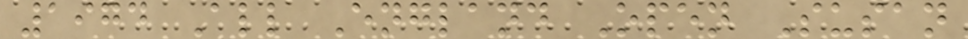1974 All England Open Susan
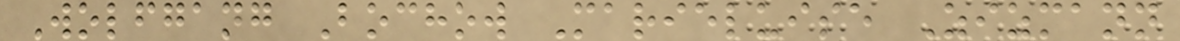Wolfgang Bochow Marieluise Zizmann
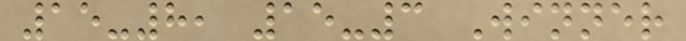15-8, 15-3 Winner
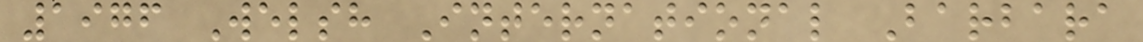1976 Welsh International Barbara
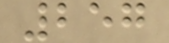257
